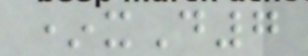*xD7
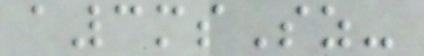a3msSz-
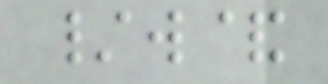/w&
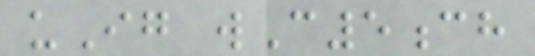uIg wC5ch
